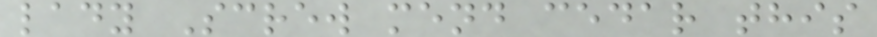lady Screw mend cedar this
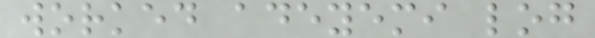worked adeyemi log
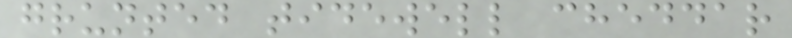grunted tidewell cheddar
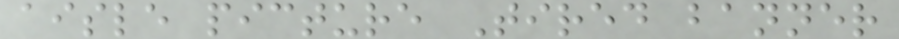aisle picture Tired banner
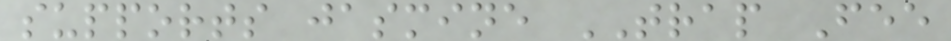supports jasmine TRAP Fee
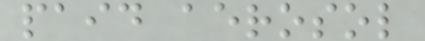paid aerosol
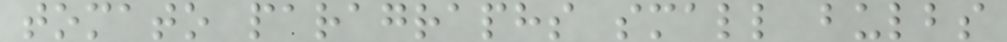tomato paragraphs small bulbs
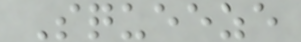Squeeze
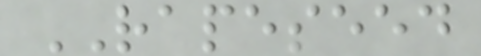RAPESEED
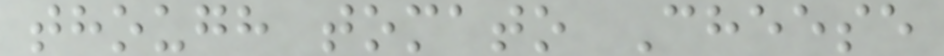though tomato Cheese
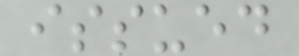issued
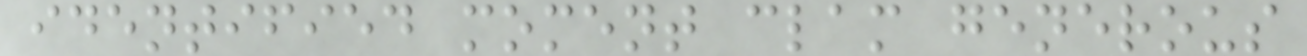identified moment clam generous
